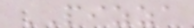PIZZA
